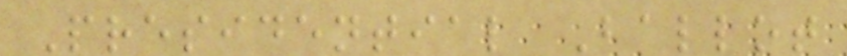Presidential Ballot
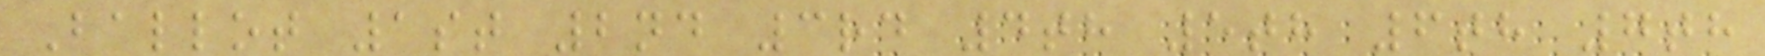Ballot 1st 2nd 3rd 4th 5th 6th 7th
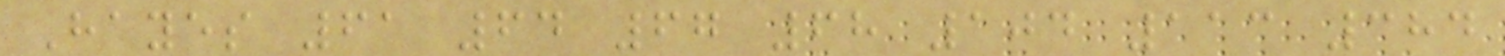Hayes 61 64 67 68 104 113 384
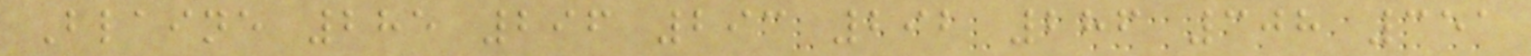Blaine 285 296 293 292 286 308 351
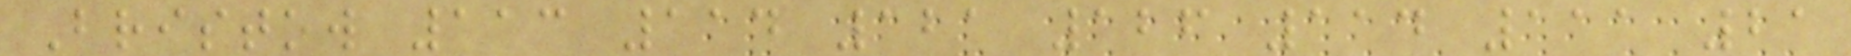Bristow 113 114 121 126 114 111 21
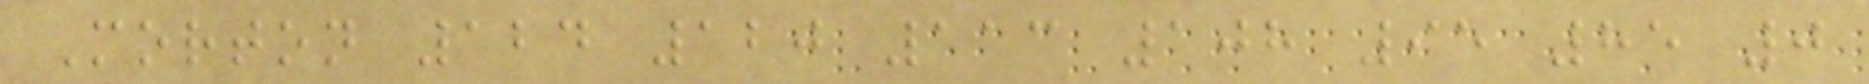Morton 124 120 113 108 95 85 0
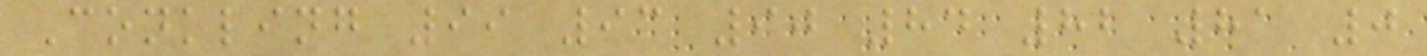Conkling 99 93 90 84 82 81 0
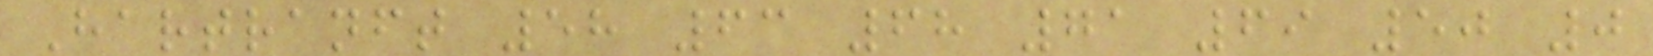Hartranft 58 63 68 71 69 50 0
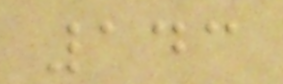143
